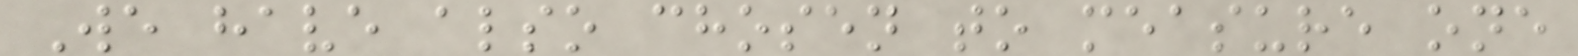We have also chosen to measure one
